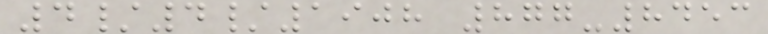4/4/1908 877-8453
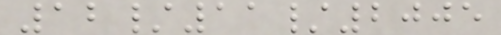12/11/2005
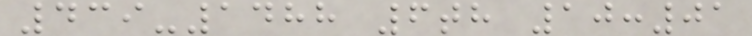439-1488 6th 10:01
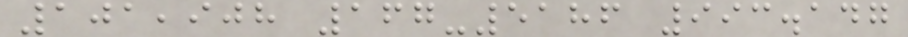101,908 167-5186 993.147
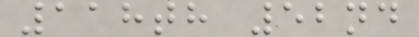118th 52nd
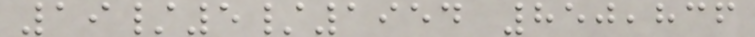19/5/1954 850,836
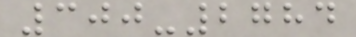300-2784
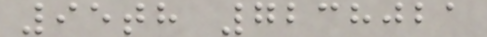95th 7238021
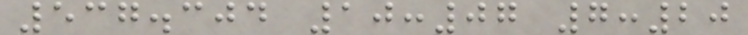537.304 10:07 7:20
